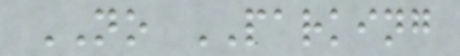NO PARKING
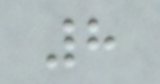8
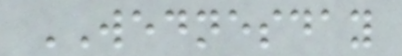WEDNESDAY
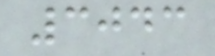3043
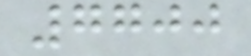7700
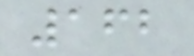162
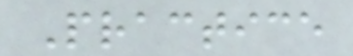Practice
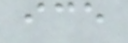ice
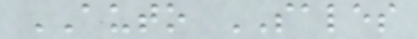AUTO SALES
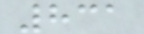831
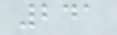241
